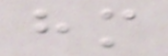him
